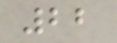22
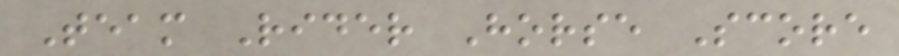Team Rider Horse Score
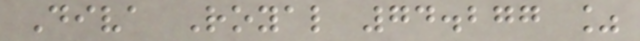Diva Royal 74.277 %
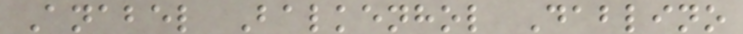Anabel Balkenhol Dablino
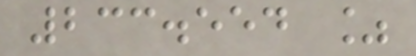233.554 %
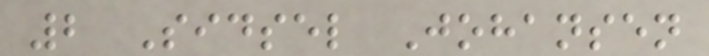2 Sidsel Johansen
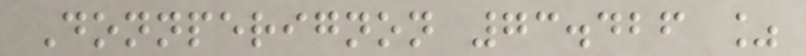Donnperignon 73.426 %
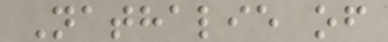Nathalie of
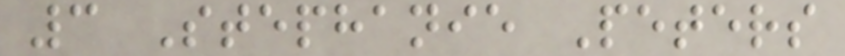3 Stephanie Peters
